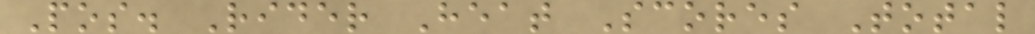Pos. Rider Heat Scores Total
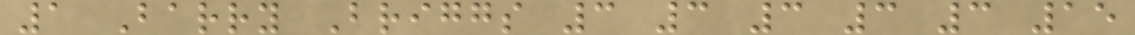1 Barry Briggs 3 3 3 3 3 15
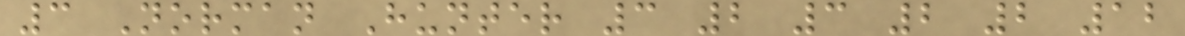3 Norman Hunter 3 2 3 2 2 12
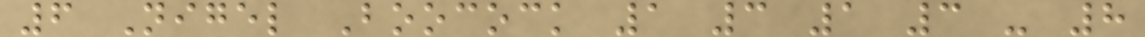6 Nigel Boocock 1 3 1 3 - 8
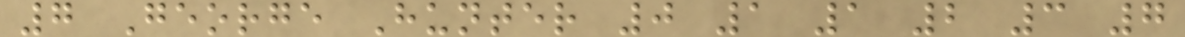7 George Hunter 0 1 1 2 3 7
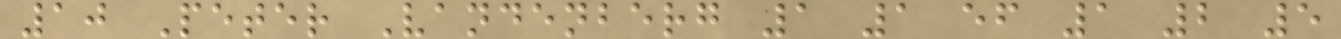10 Peter Vandenberg 1 1 ef 1 2 5
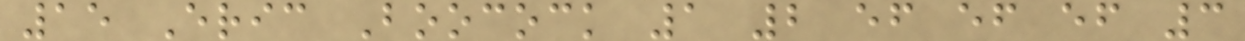15 Eric Boocock 1 2 ef ef ef 3
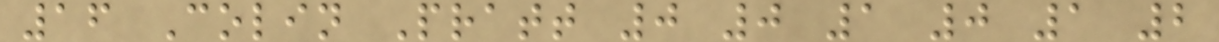16 Colin Pratt 0 0 1 0 1 2
